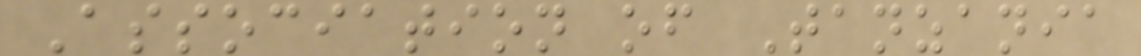Association of Tanzania
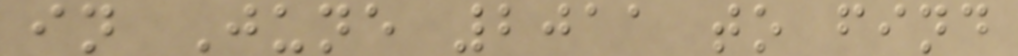in June 2011 to find
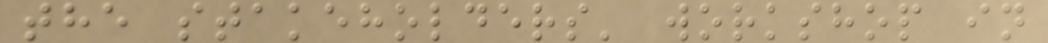the stakeholders' workshop in
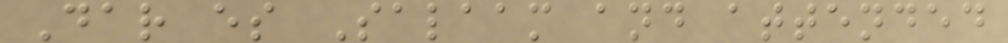Dar es Salaam and attended
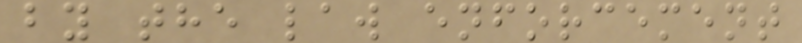by the law enforcement
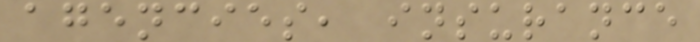agencies, insurance
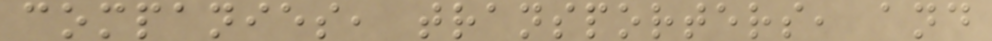companies, transporters, and
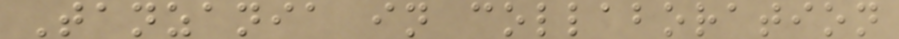Tanzania in collaboration
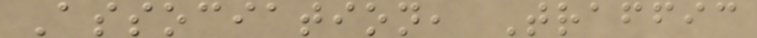Association, Traffic
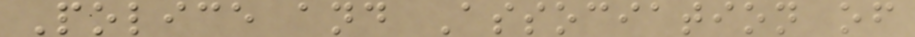Police and Association of
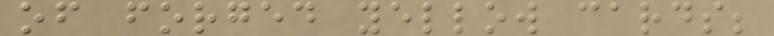of forged yellow cards;
